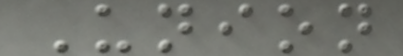Union
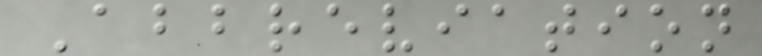Abbreviation
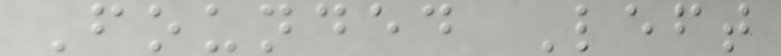Founded Left
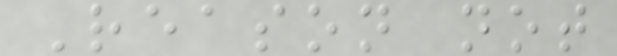Reason not
